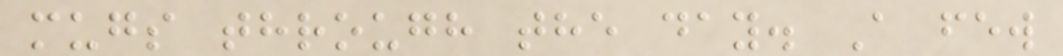mugs through the day. A few
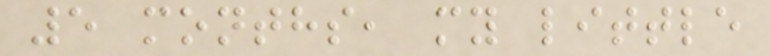5 months, my little
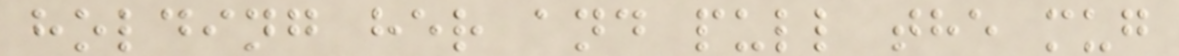holding her and pull the mug
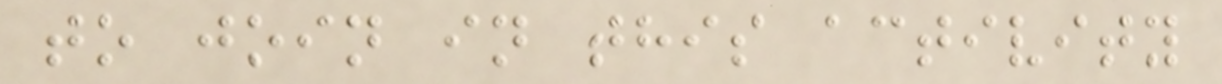to join in this activity
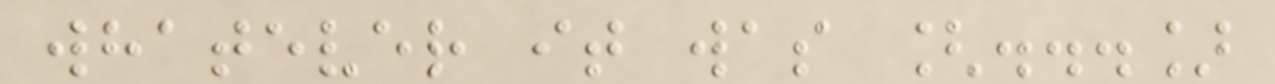whatever it was [...]
